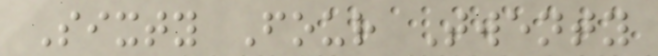Sixty Four Twenty
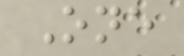One
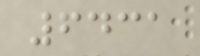6431
